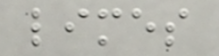limes
